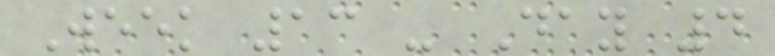Week 13 - Day 4
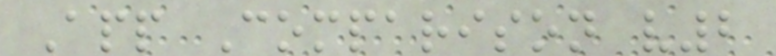App Comparison v2
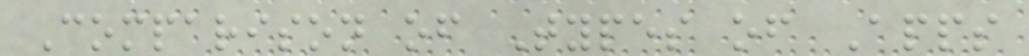Comparison of Types of Apps
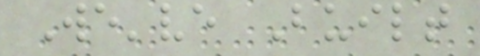We've Built
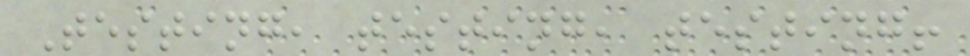Testing, testing, testing!
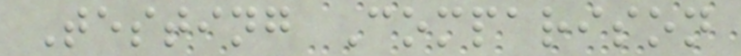Testing Comparison
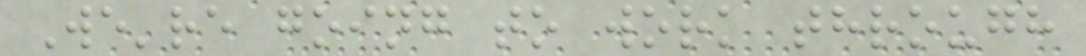We're going to work through
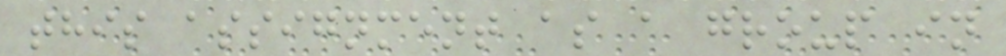this assignment as a group in
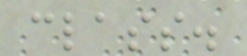class.
